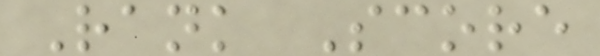Rank Score
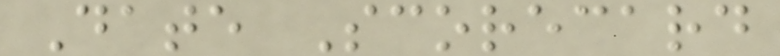Date Scorecard
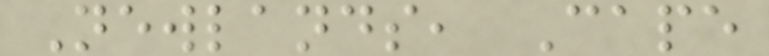Newlands, Cape
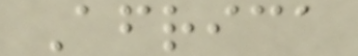Africa
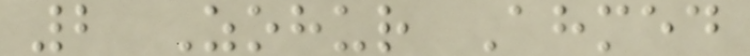2 Zohur Ahmed
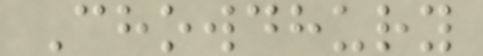Chowdhury
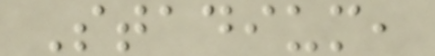Stadium,
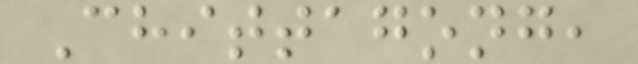Chittagong,
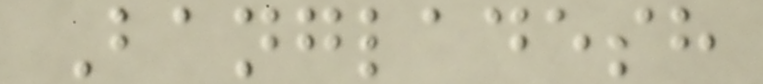Bangladesh
